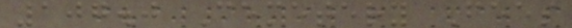107.0 Cemetery Fees
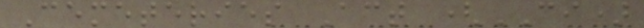Cemeteries Act (CI)
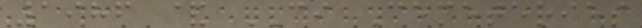1986 & CI Cemeteries
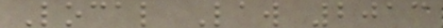Local Law 2013
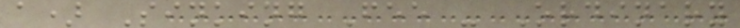a) Sinking Fee - Ordinary
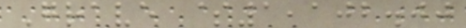Grave $1,102.00
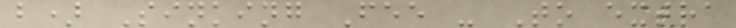b) Sinking Fee - To extra
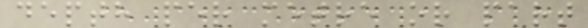depth per metre or part
